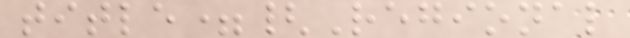title={Regional
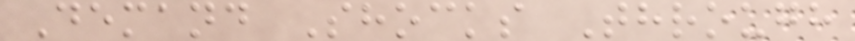Demand Shocks Through
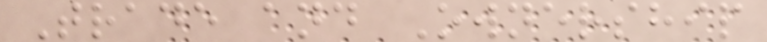Trade and Ownership
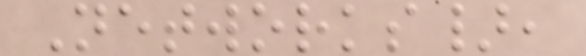Networks},
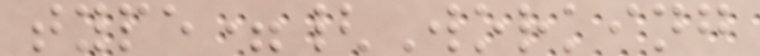type={Working
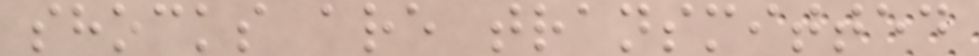shocks are transmitted
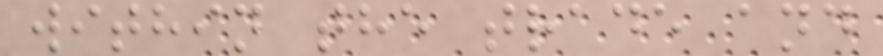within the trade and
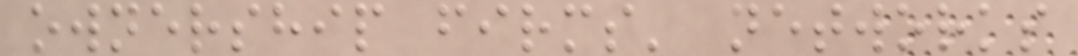ownership firms' networks
